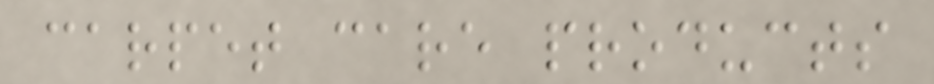carpet care products
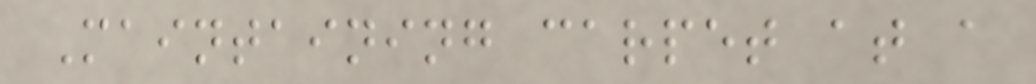Maintaining carpet at a
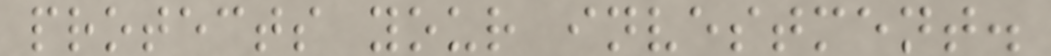protects your investment.
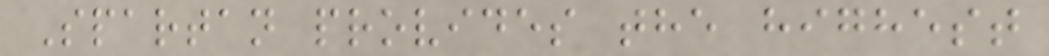Spartan provides the highest
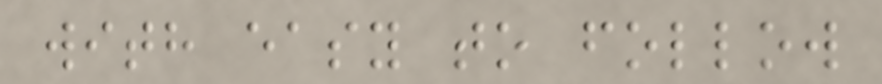with easy to follow
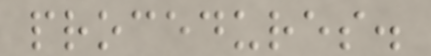procedures.
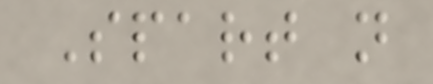Spart n
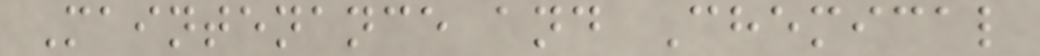Maintenance and Chemical
